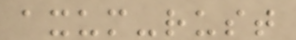axum-rust
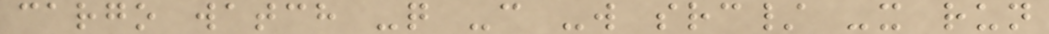cargo watch -q -c -w src/ -x run
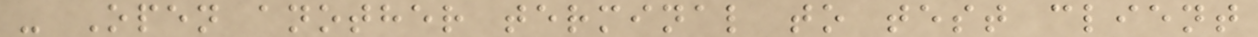- Open another terminal to test client
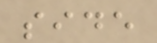side
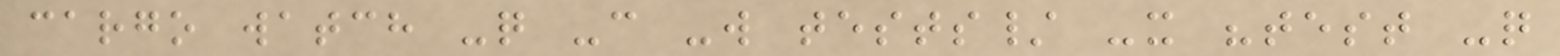cargo watch -q -c -w tests/ -x "test -q
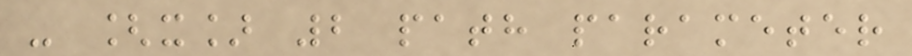- [x] 2 path parameter
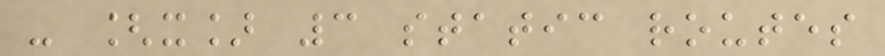- [x] 3 static routes
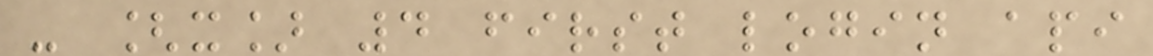- [x] 4 first login api
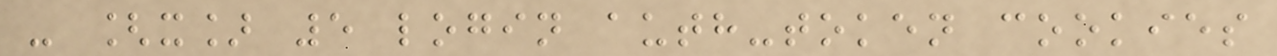- [x] 5 login auth-token cookies
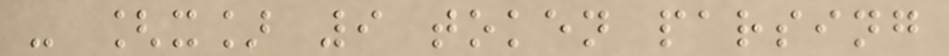- [x] 9 token parsing
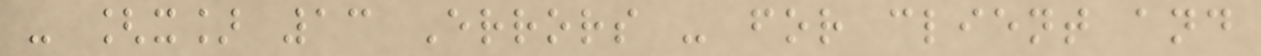- [x] 13 Errors - for client and
